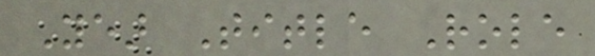Year Title Role
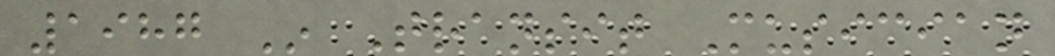1987 In Transit Musician
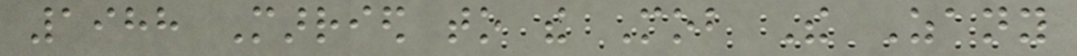1988 Married to the Mob The Zany
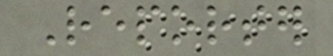Reporter
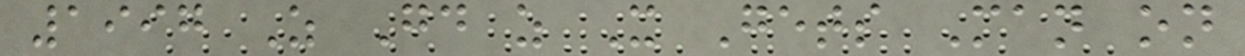1997 As Good as It Gets Man on
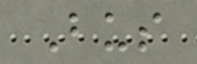Bus
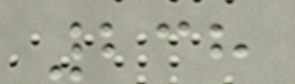238
